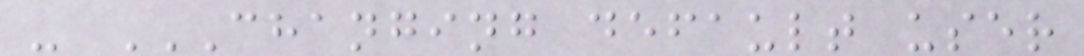- CHANGING DEFAULT USER
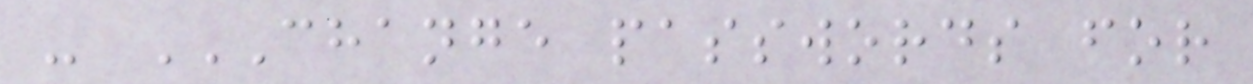- CHANGE PASSWORDS FOR
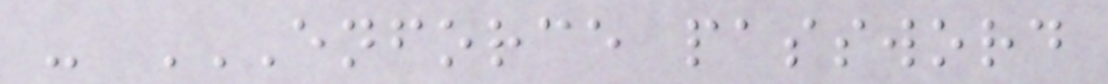- ENFORCE PASSWORD
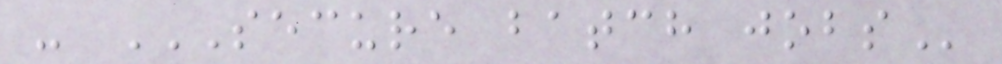- SECURE BATCH JOBS
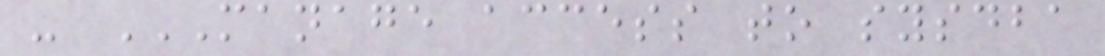- MANAGE ACCESS TO SYSDBA
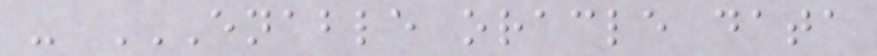- ENABLE ORACLE DATA
